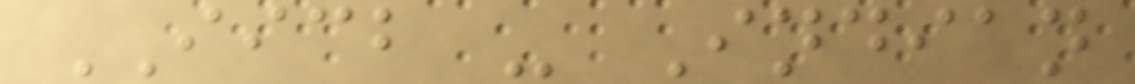IICB - Indian
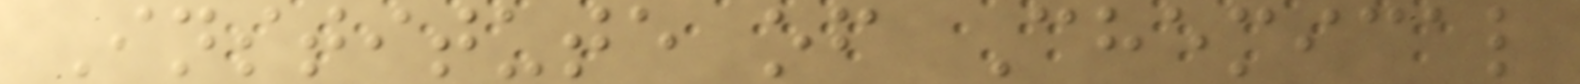Institute of Chemical
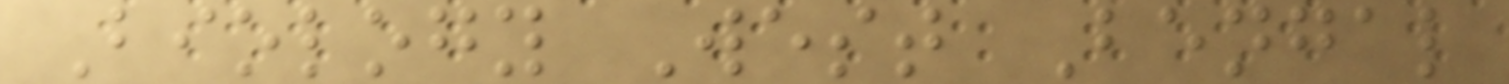Biology West Bengal
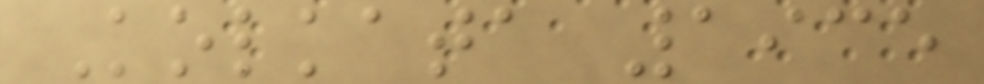Kolkata 1935
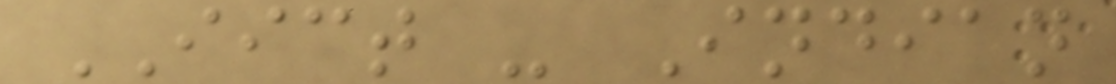IICT - Indian
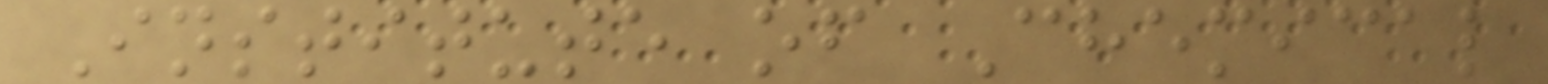Institute of Chemical
